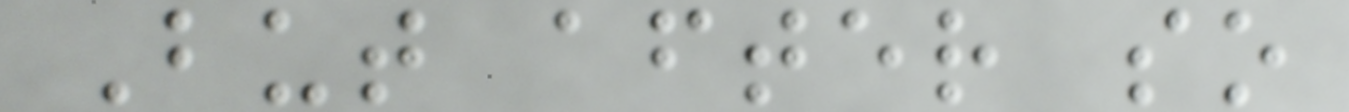But after so
